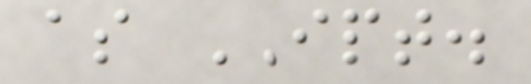as IPT.
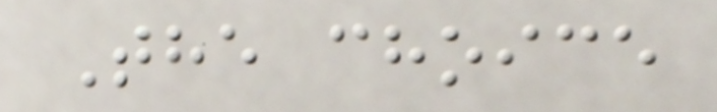The choice
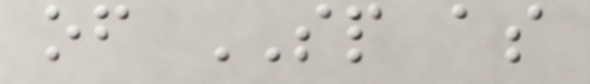of SP as
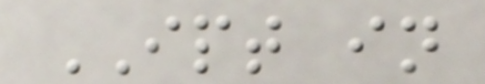IPT in
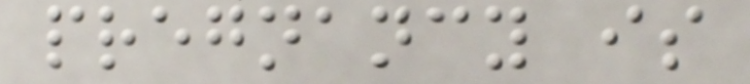pregnancy is
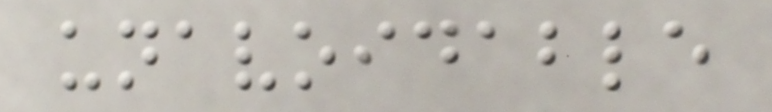unavoidable
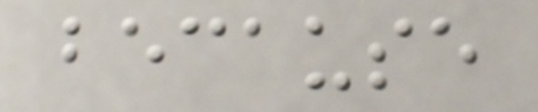because
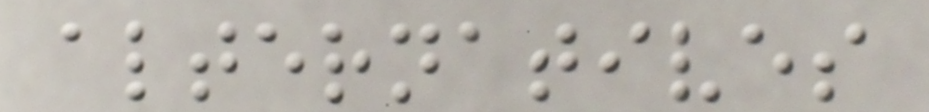alternatives
